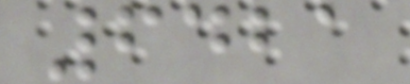6421
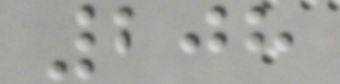208
